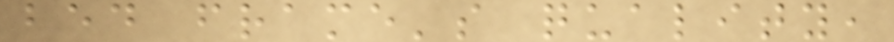bed frame's quality,
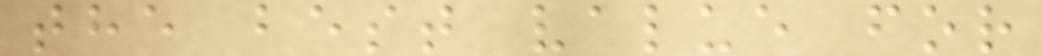the best value for
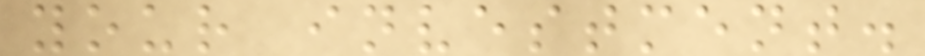your investment.
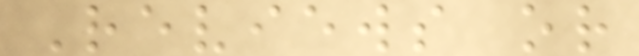Reviews or
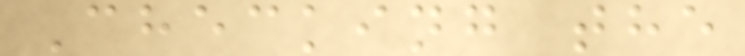Checking the
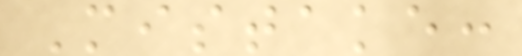Mistake:
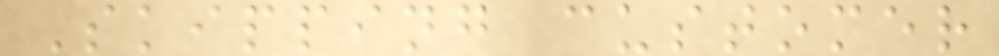Skipping customer
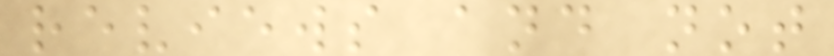reviews and not
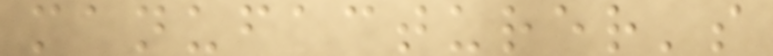manufacturer's
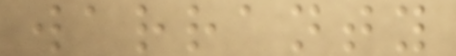warranty
